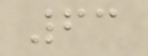63
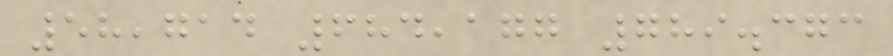58,714 684,177 789.373
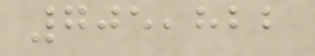705,822
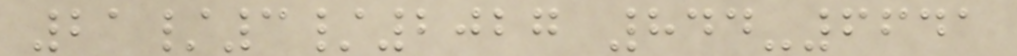21/3/2027 844-6641
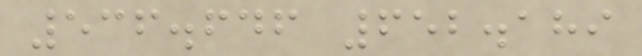536.646 652.189
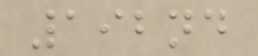192nd
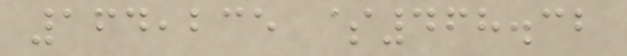164,235 $468.32
